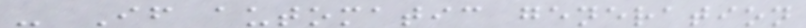- If automatic generation
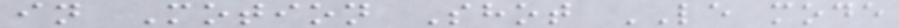in Motion Shot LE mode
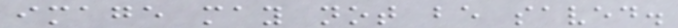image may not be saved.
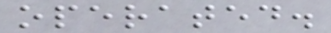operated.
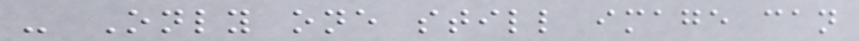- Only one still image can
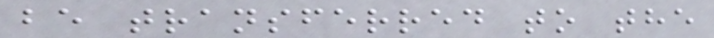be transferred to the
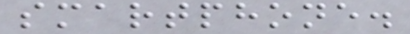smartphone.
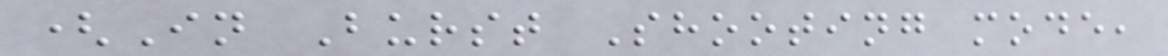(In Burst Shooting mode,
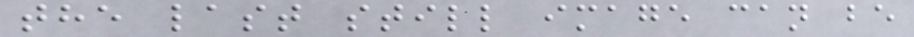the last still image can be
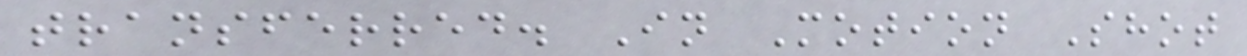transferred. In Motion Shot
